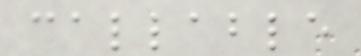callable
